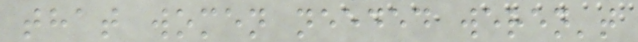that women needed weren't
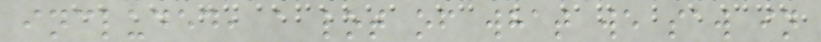included, a lot of what we saw in
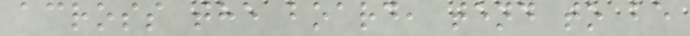across the board, tend to be
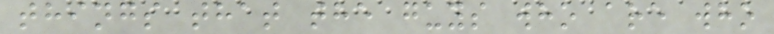things that the guys who are who
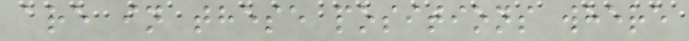are in these positions where
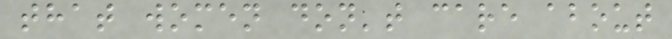that women don't care about
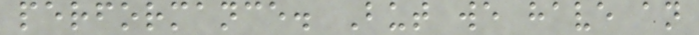performance. But we have an
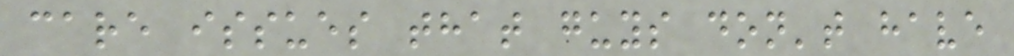care issues that guys don't have
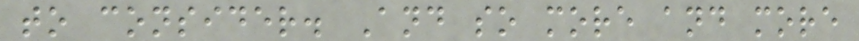to consider. And so more and more
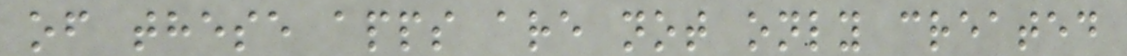of these apps are not only created
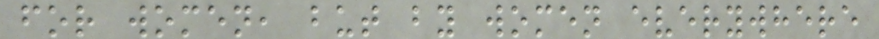for women, but by women everywhere
